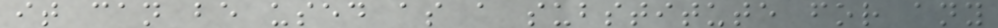it can be used as a substitute for any
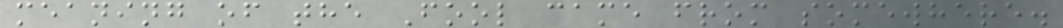meaning of the Fool came from somewhere.
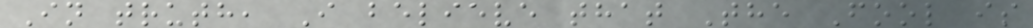In truth, I believe that The Fool is
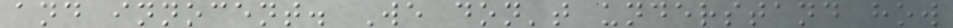and innocent. We don't understand how
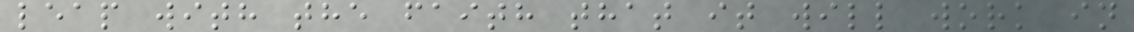leap with the faith that it will work in
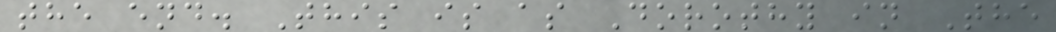the end. This is as Dorothy in The
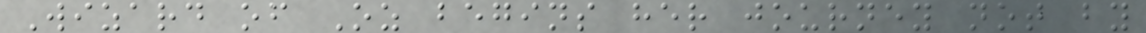Wizard of Oz begins her journey not by
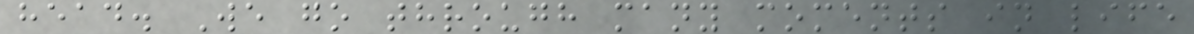head. We go through many moments in life
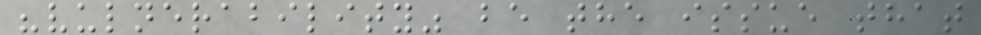"vulnerability" be the issue that
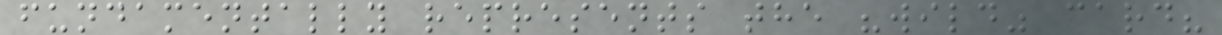fundamentally represents the "wild" card?
